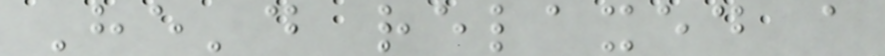He'd relaxed a
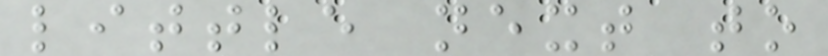little next to
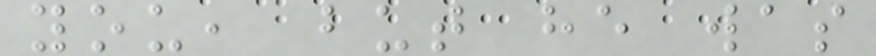you, but he was
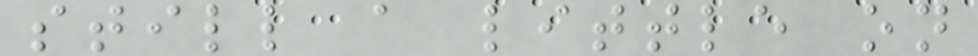still a little on
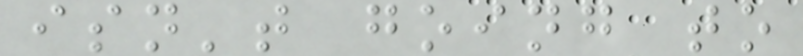isn't going to
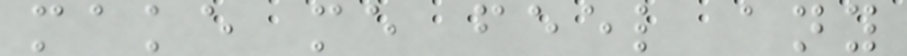make me feel any
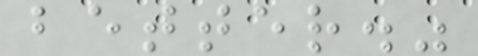better."
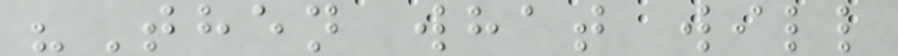"Then what will
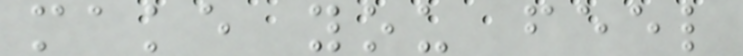make you feel
